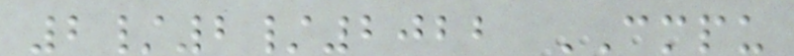2/2/2022 CMPU
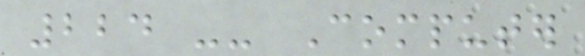224 -- Computer
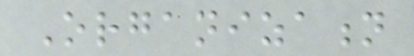Organization
